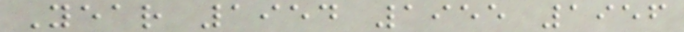Year 1954 1955 1956
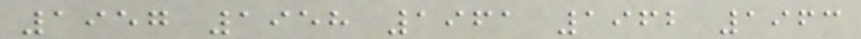1957 1958 1961 1962 1963
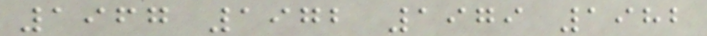1967 1972 1979 1982
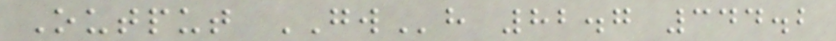Output GWh 82.7 344.2
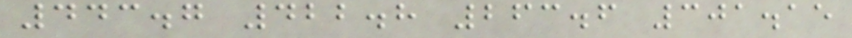443.7 422.8 263.6 301.15
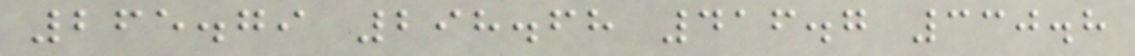265.79 298.68 416.7 330.8
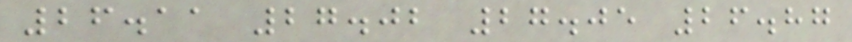26.11 27.02 27.05 26.87
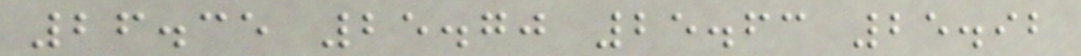26.35 25.70 25.63 25.92
